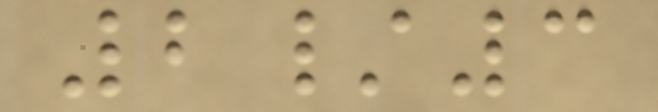2/3
